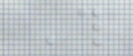This
